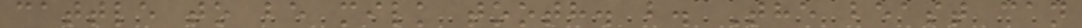cattle to be milk tooth. b. The beast can
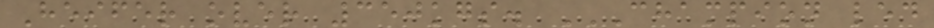Heifer over 350kgs. CHAMPION LED
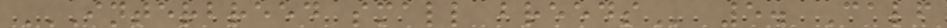INTERBREED SMALL BREEDS 5. Calf
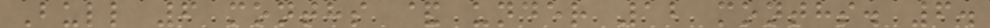Bull 6 months & under 12 months. 6.
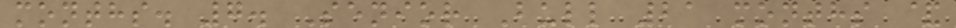months. 7. Senior Bull 21 months &
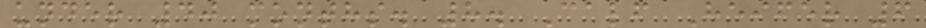under 40 months. 8. Calf Heifer 6
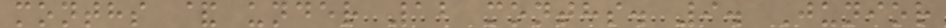months & under 12 months. 9. Junior
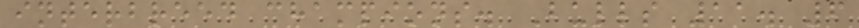interbreed champions. Bulls 11. 6
